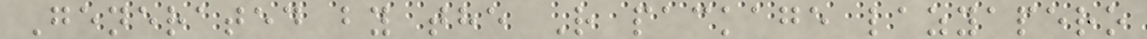Generated by the R package lazyapero
